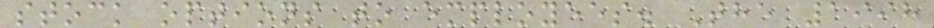stock options to employees. The 1998
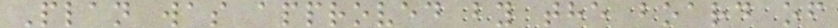Plan was approved by the board of
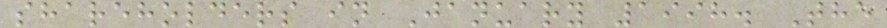shareholders in January 1998. The
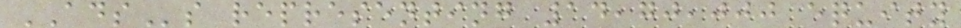ADSs representing 14,70,000 equity
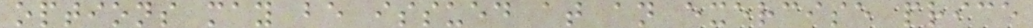options may be issued at an exercise price
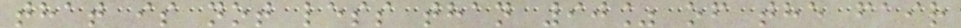that is not less than 90% of the fair
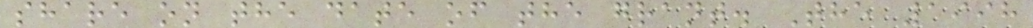share on the date of the grant. The 1998
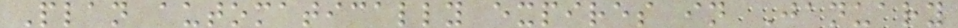Plan automatically expires in January
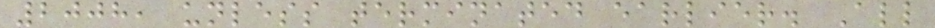2008, unless terminated earlier. All
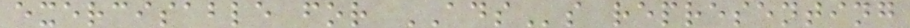exercisable for ADSs representing
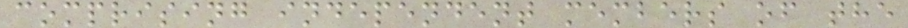comprising independent members of the
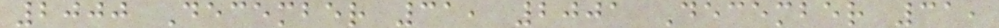2000 December 31, 2001 December 31,
